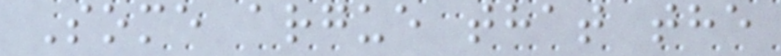Some argue that the
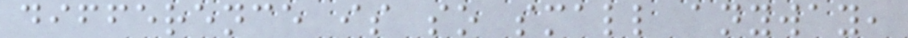difference is so small anyway,
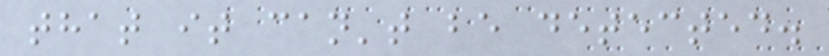that it can't be detected.
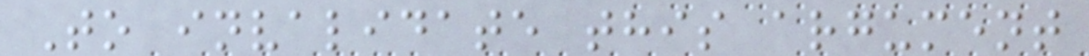To invalidate this argument
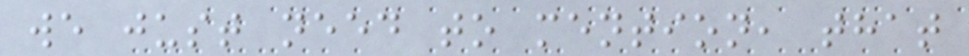we just need to mention, that
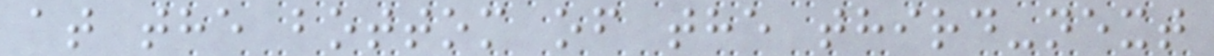at the bottom of the third-next
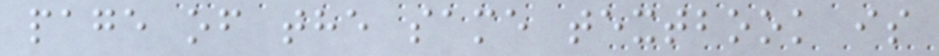page of the same textbook is
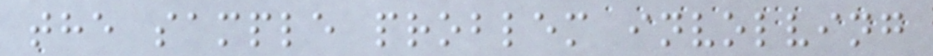the sample problem involving
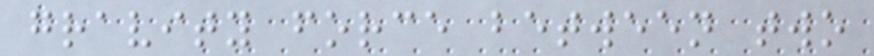gravity force between two
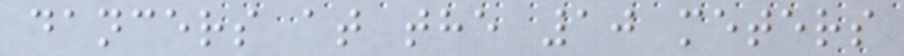dancers at the 10 meters
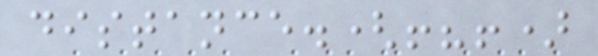distance.(!?!)
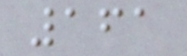161
